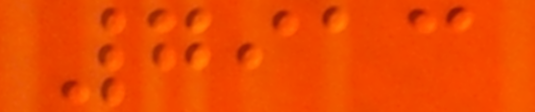7913
